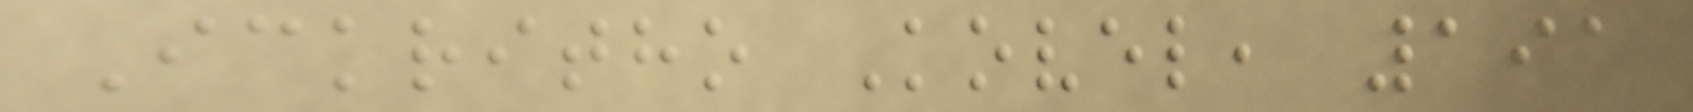Ickritho Kovel, 191
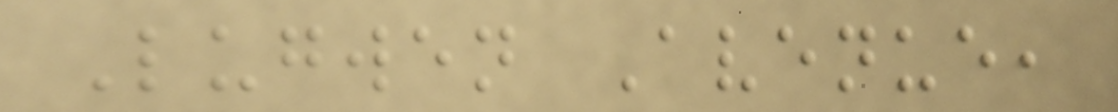Lugwen Avenue,
